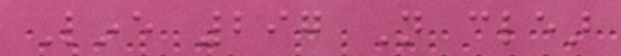Line 297 Not clear
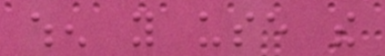when you use the
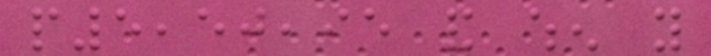p5,50,95 and when you
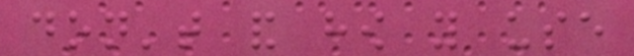don't and how you use
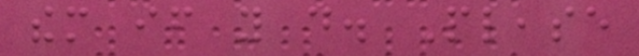them if you do. Please
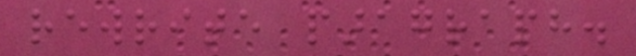rewrite paragraph.
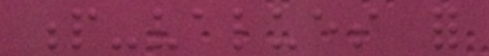p-values for
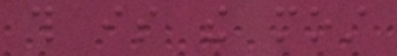this is the most
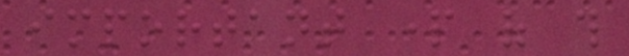important part of this
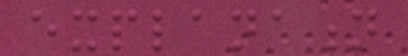explanation
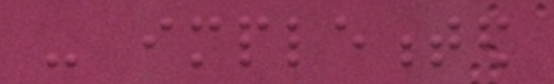- implemented
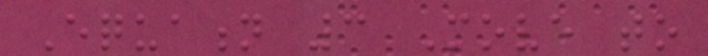Equation 3 Move to
